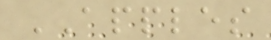APPLES
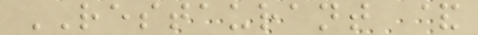RESTAURANT &
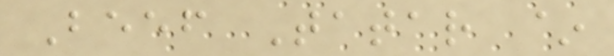Beef Tatar ~
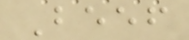Beef
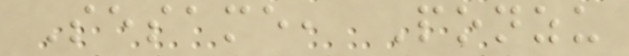Sesame, Ponzu
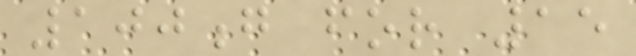100g for 15
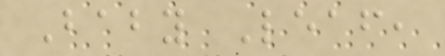Baby Leaf,
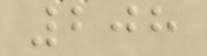208
